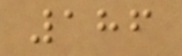186
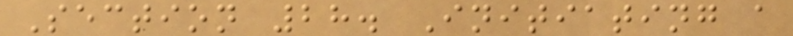Section 28. Initiating a
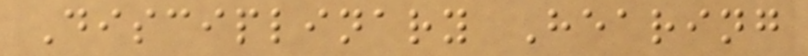Disciplinary Hearing
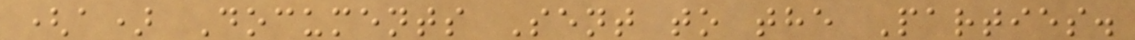(a) Documents Sent to the Parties.
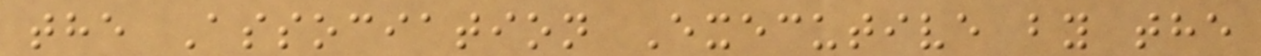the Association Executive by the
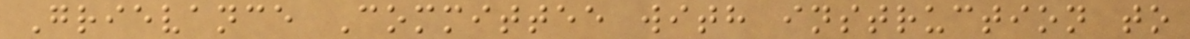Grievance Committee with instruction to
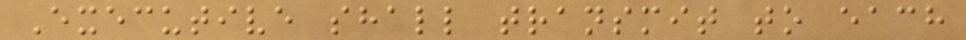Executive shall transmit to each
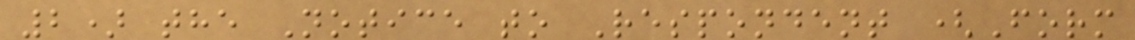2) the Notice to Respondent (Form
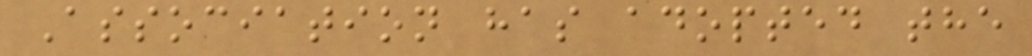Association has adopted the
